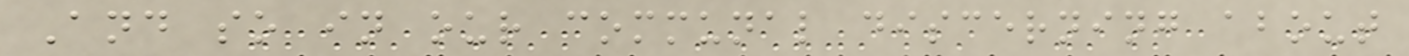And so in our communal discerning about
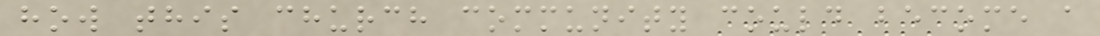how this church community could become a
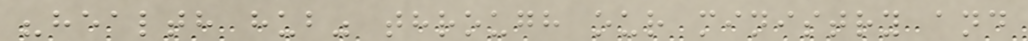"health hub" through our ministry and
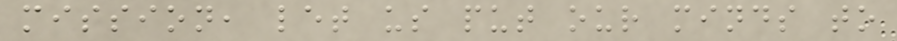mission, let us put our minds to
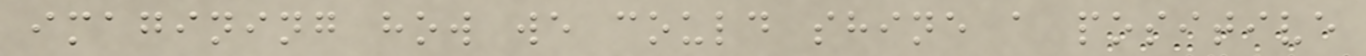imagining how we could shine a positive
